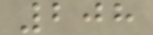208
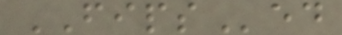FIPSed
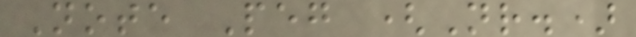Note Peg (Nr.)
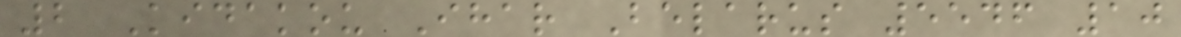2 Kidakou Ihar Belarus 5546 10
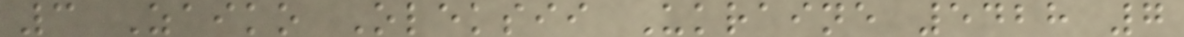3 Zaiko Oleksii Ukraine 5428 7
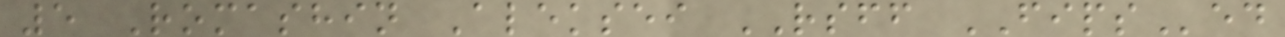5 Romashin Aleksei RSFF FIPSed
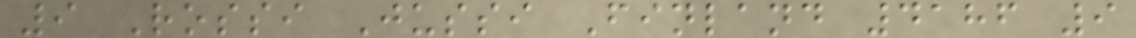9 Rossi Jussi Finland 4186 9
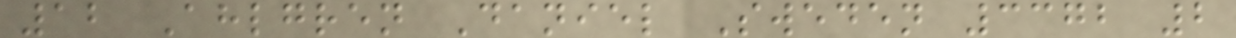12 Ahlgren Daniel Sweden 3372 2
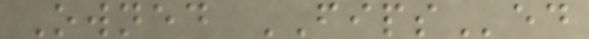Owned FIPSed
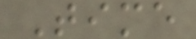Time
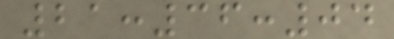21:36:04
